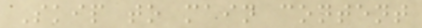Skip to main content
